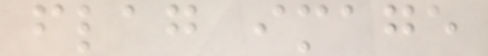flag image
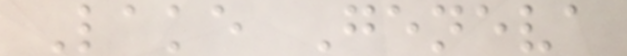Lake Geneva
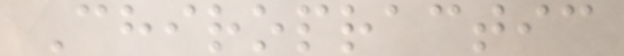Chiropractic
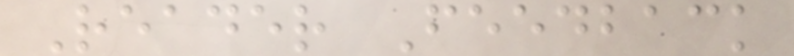Reader Feedback
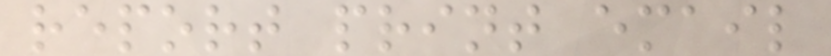report print email
